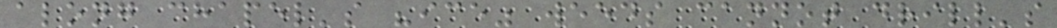along chapel's "ice" weeds cannot drill's
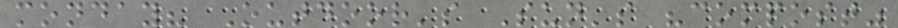monday? Outdoor's Sun's "compost"
